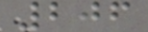206
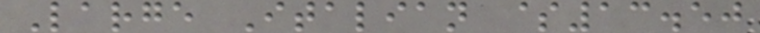Large Italian $13.50
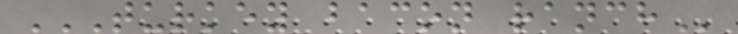TURKEY BACON RANCH
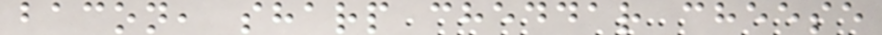bacon, sharp cheddar cheese
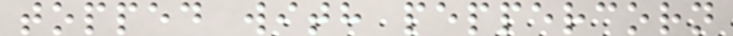topped with peppercorn
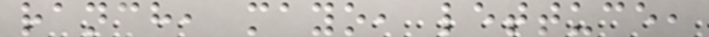ranch, mayo, lettuce,
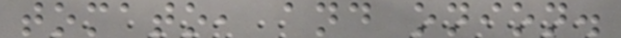tomato, and onion.
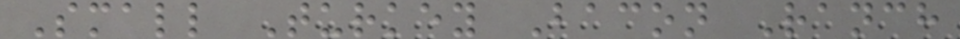Small Turkey Bacon Ranch
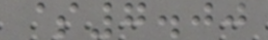$7.00
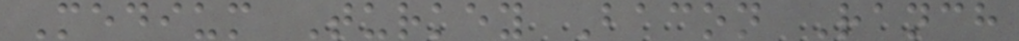Medium Turkey Bacon Ranch
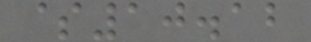$10.12
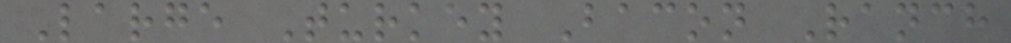Large Turkey Bacon Ranch
